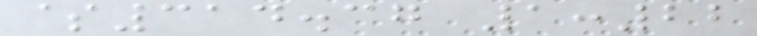$314.37 1:22
